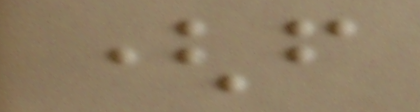(from
